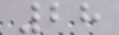28
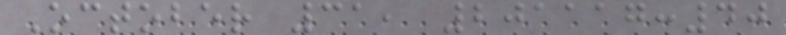October 31, 201117:40
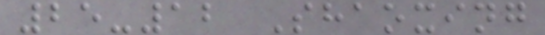25-12 Shaoxing
